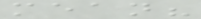mean?
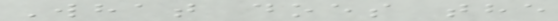What does the
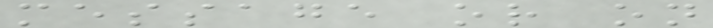message or on
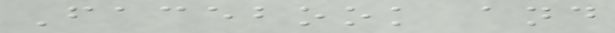Facebook and
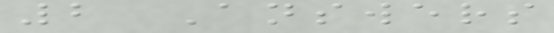2 Answers
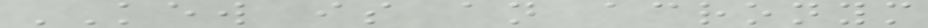KEW is an acronym
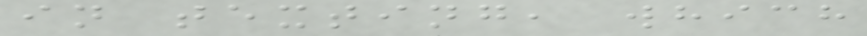in texting, which
